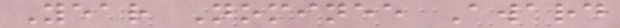Year Nominee Award
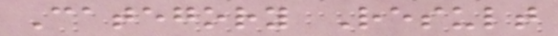Category Result
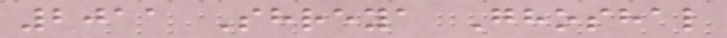2011 Shreya Ghoshal
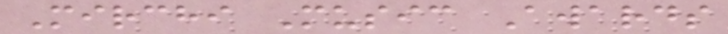Mirchi Music Awards
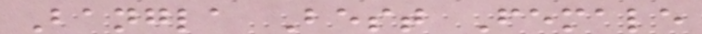Bangla Best Female
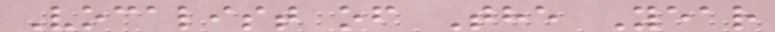Vocalist of The Year
